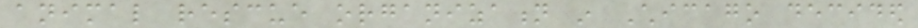animal rescue organization in Chicago decided
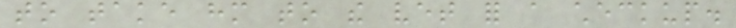to take him to the vet for a checkup.
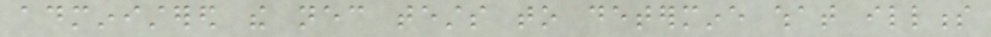administered the necessary tests to determine what illness
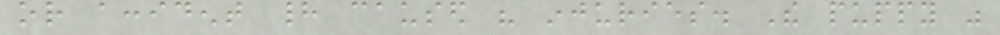or accident had caused his injuries. The puppy was
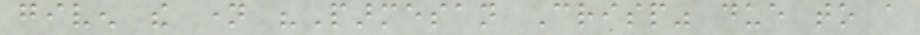given the name "Parmesan Crisp" due to a
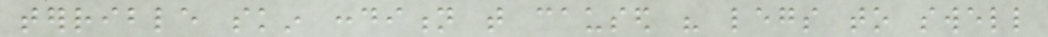terrible skin condition that caused his legs to swell
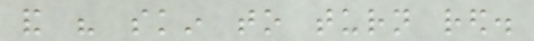and his skin to turn red.
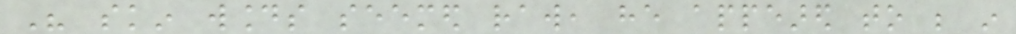His skin wounds seemed raw, he appeared to be in
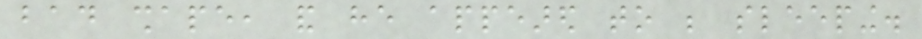bad shape, and he appeared to be sleeping.
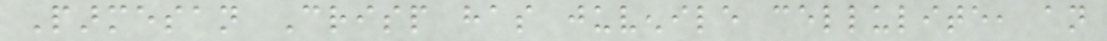Parmesan Crisp has juvenile cellulite, an
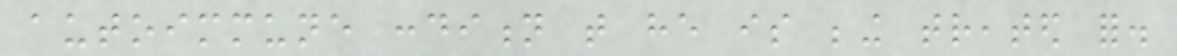autoimmune condition that he is being treated for.
